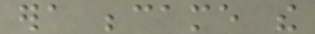era became the
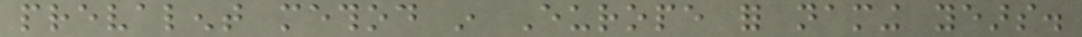prevalent method in Europe for naming years.
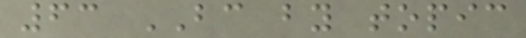63 BC by topic
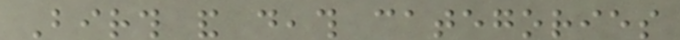Birth and death categories
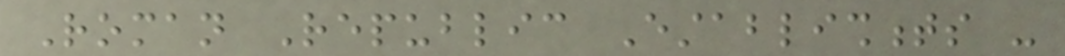Roman Republic Establishments -
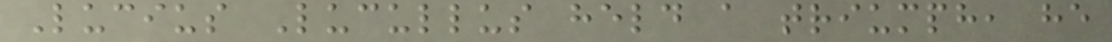Lucius Lucullus held a triumph, he
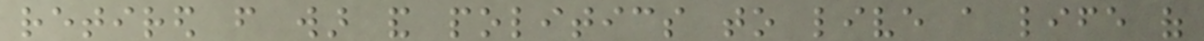retired from war and politics to live a life of
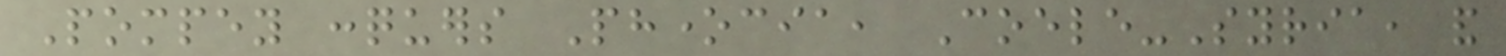Pompey conquers Phonecia, Coele-Syria, and
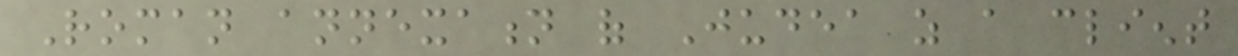Roman annexation of Judea as a client
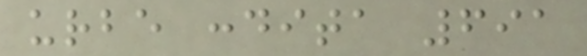urbe condita 691
